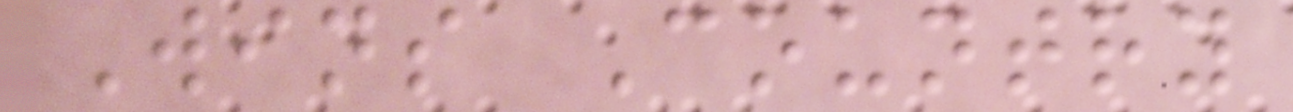Wins Country
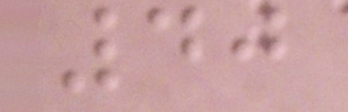40
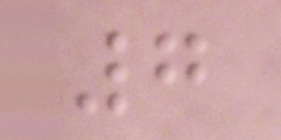7
